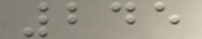245
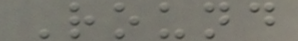Round
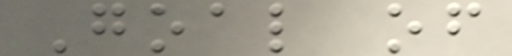Goal of
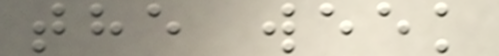the week
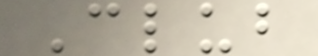Club
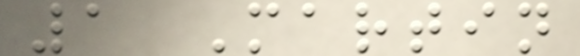1 Martin
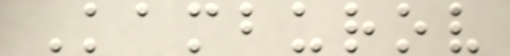Kamburov
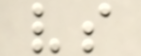vs
